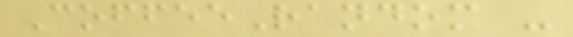CoffeeRandom -
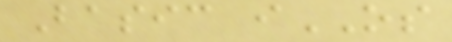Basic iOS
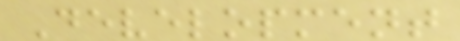Development
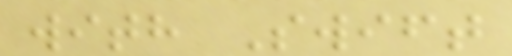with Swift
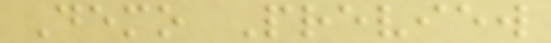Demo Preview
